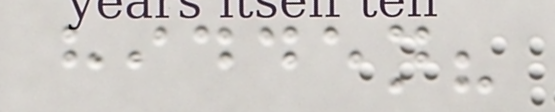hidden?
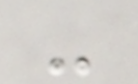-
